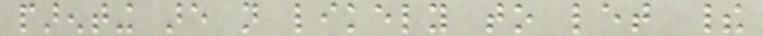parenting are not likely to let their
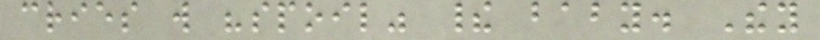cries will "spoil" their baby. They
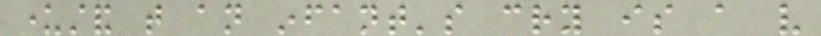understand that an infant's cry is a very
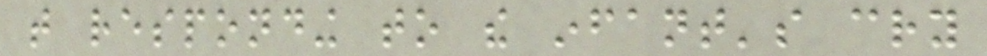that responding to the infant's cry
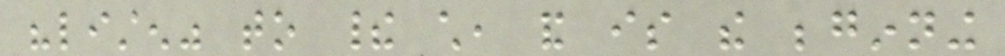"listen" to their child, and is the beginning
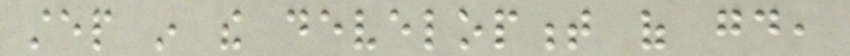step in the development of good,
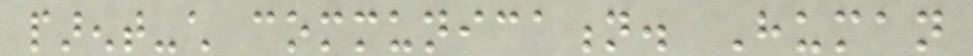parent-child communication. Human
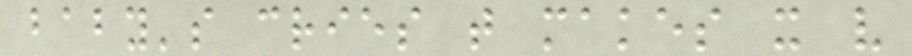baby's cries that makes it very
